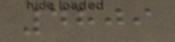4809
